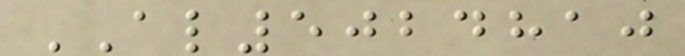AL5024810
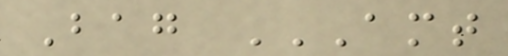Bag AMT
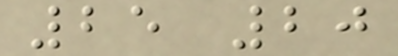25 20
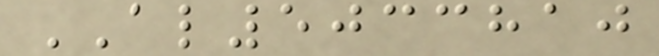AL5033810
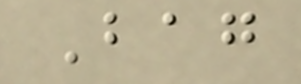Bag
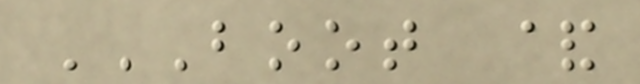BOOT &
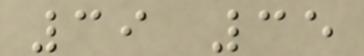39 35
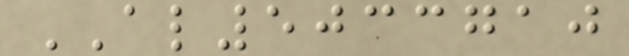AL5033710
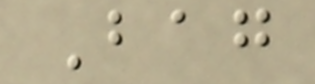Bag
